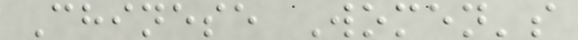Chinese Women's
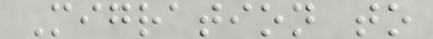Migration to
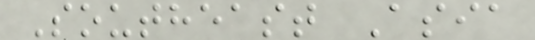Southeast Asia
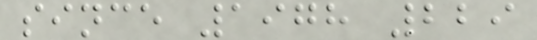since 1978 229
